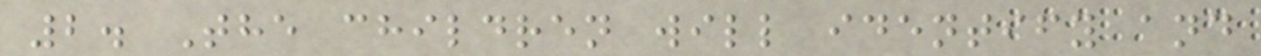2. The children will identify and
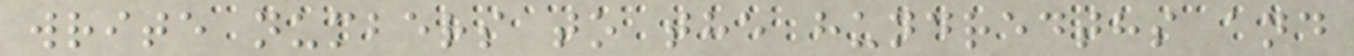write numbers to the hundredths and
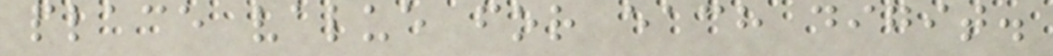place value for each digit.
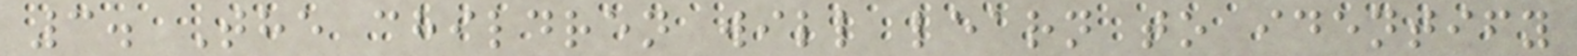3. The children will learn to identify
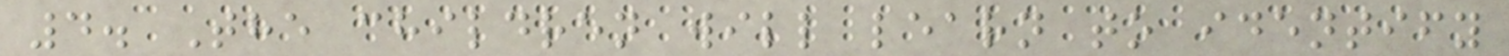4. The children will learn to identify
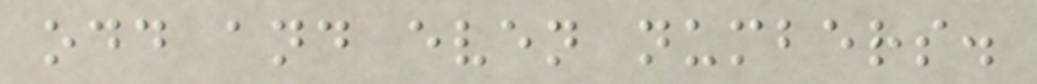odd and even numbers.
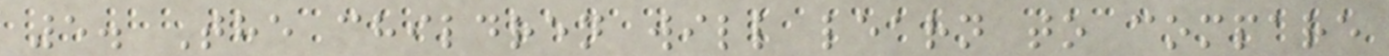5. The children will learn to compare
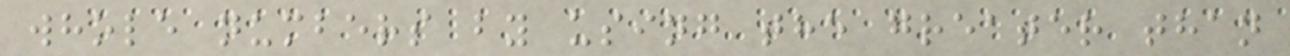whole numbers by using the greater than
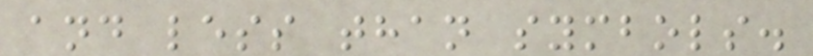and less than symbols.
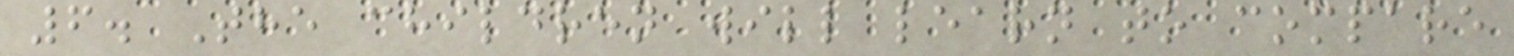6. The children will learn to compare
